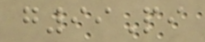g99Pi
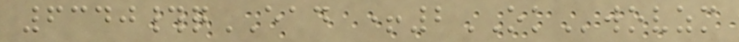6340#qEAD +2OKwovzm
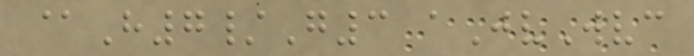@H7/G3 aJvWvc
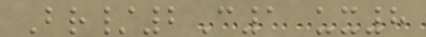Br/2C1 ux8
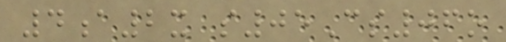4a2x s05Cs06o
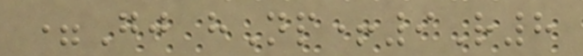=Gj hNp+9R8
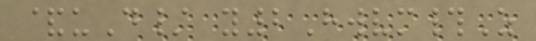&uD/ y2Hwvm#Z
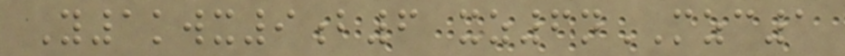Y1kwx9b6 xz6nMZC1
